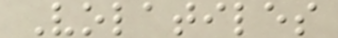Volatiles
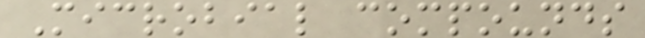Microbial compounds
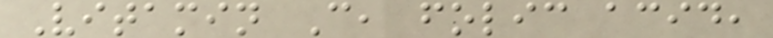Vitamin C, folic acid,
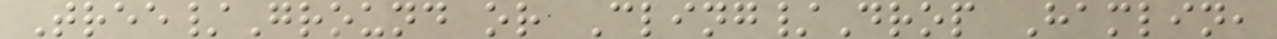Tree/Ground or Cling/Drop Hamlin,
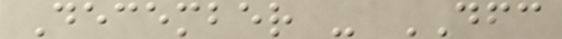December - DFC
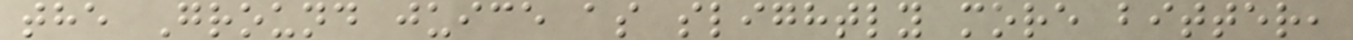the Ground juice as slightly more bitter,
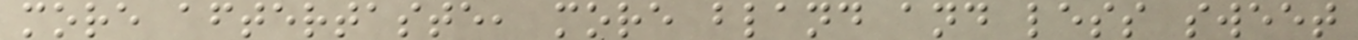more aftertaste, more bland and less sweet
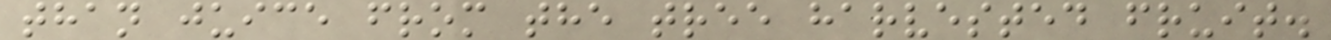than juice from the tree harvested fruit.
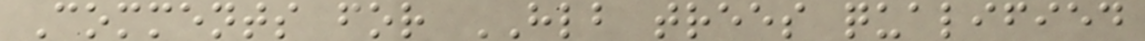Comments for HLB trees qualified
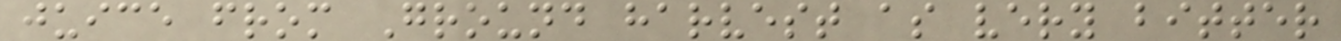juice from Ground harvest as very bitter
